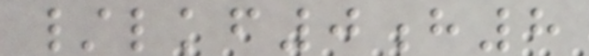/lkf0h8
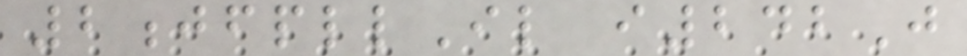2jfpllIl i242J
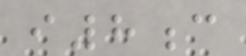i8c
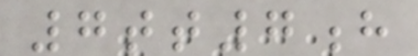7tt7h
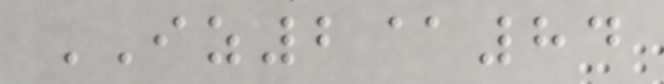IZ2@84
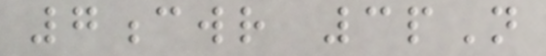7cwr 3pN
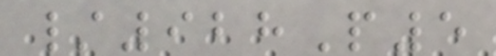/928P5
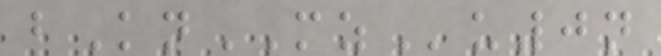bKnMZu0n
